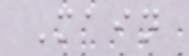Main
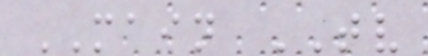MAIN TV
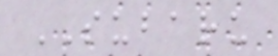SUBARU
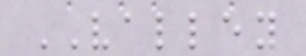VALLEY
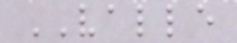VALLE
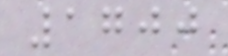1700
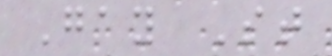Gay St
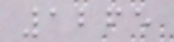1265
